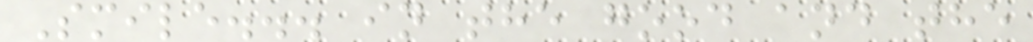Smile... in the good and the
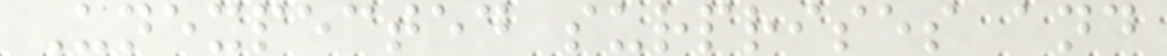Unexpected surprises and
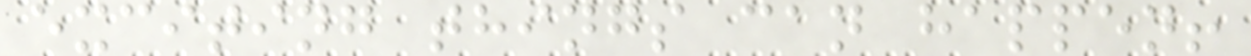exciting things can happen!
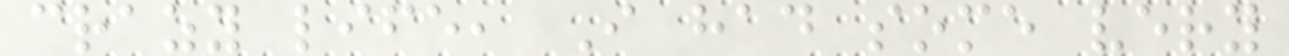crazy life, I had some very
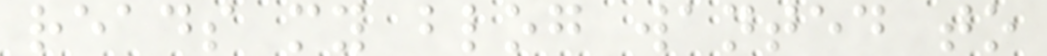reads my blog wanted to
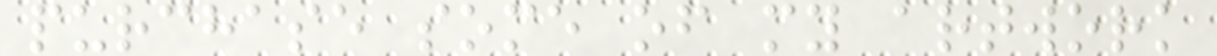purchase some of my artwork
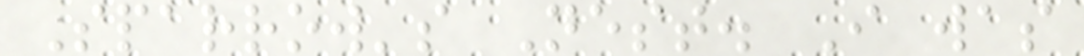Sparrow's Nest. I was
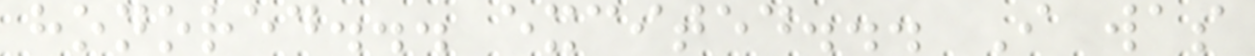honored... excited... I was
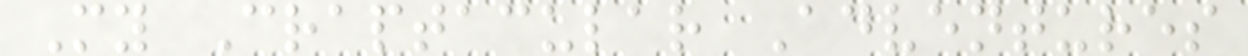My Craptacular Adventures
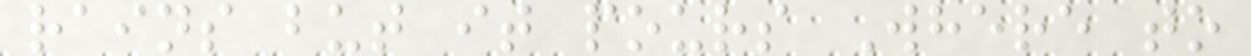rains but it pours Where to
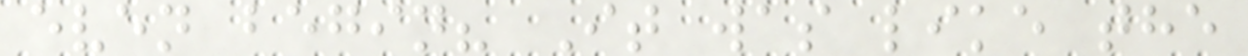even begin? It was like the
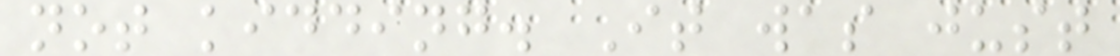not kidding. It was just
